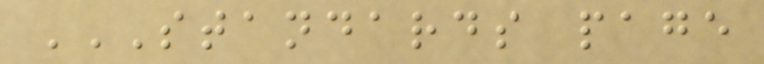STANDARDS PAGE
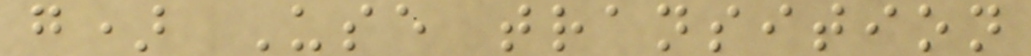g) Use transition
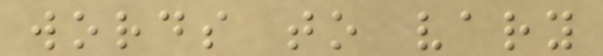words to vary
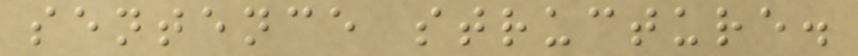sentence structure.
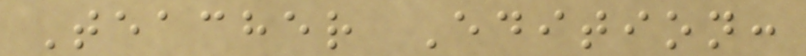Teacher Edition:
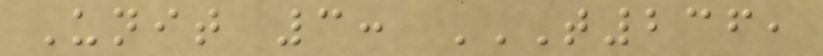Unit 3: T236,
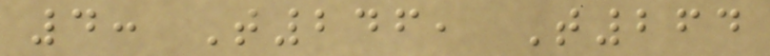4: T246, T264
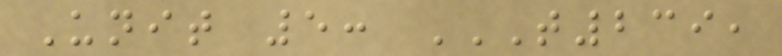Unit 5: T239,
